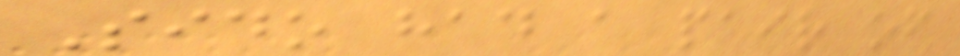Sido had a pair of
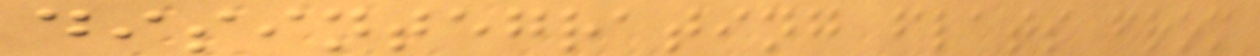disintegrating flats from
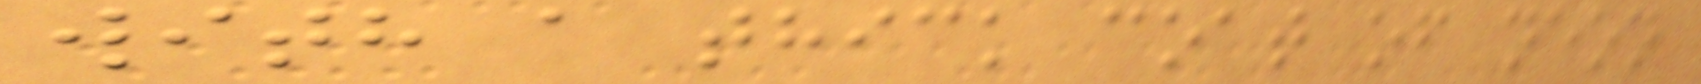with a thick coat of neon
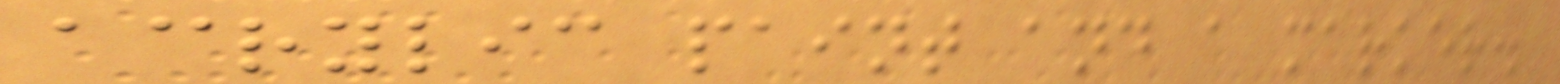acrylic paint and a marker.
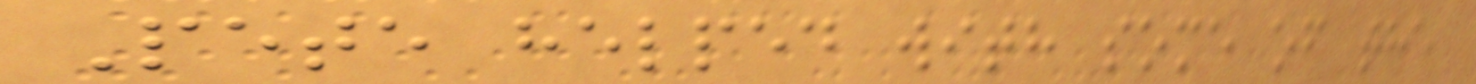Pete helped with some of the
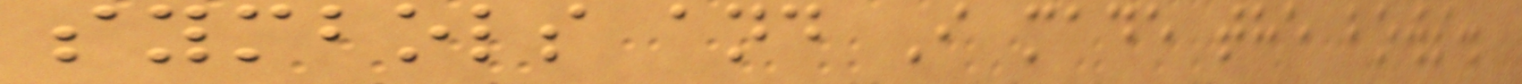symbols and I made the bows.
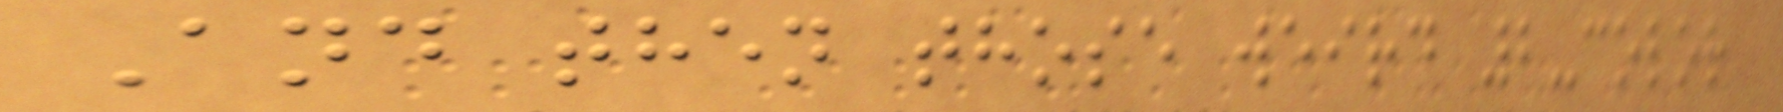And then those weird 2-color
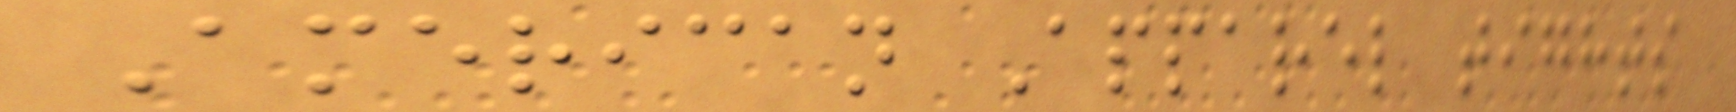American Apparel tights
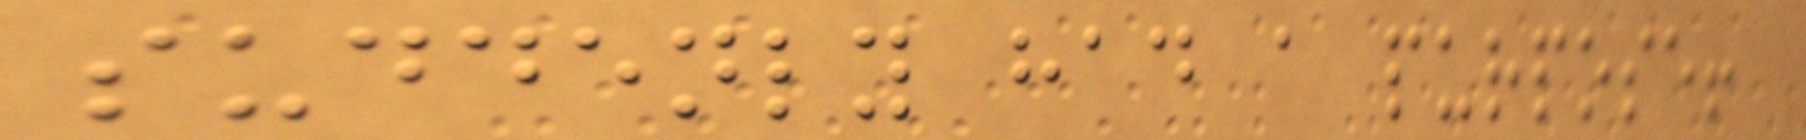suddenly had a purpose!
